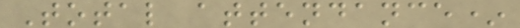Total attendance*
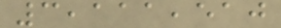3,111,510
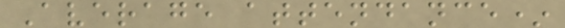Average attendance*
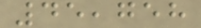45,758
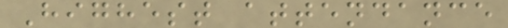Highest attendance
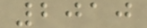2010
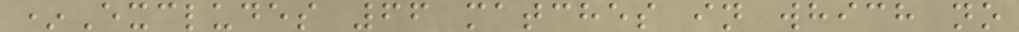*Excludes 66 matches in which no
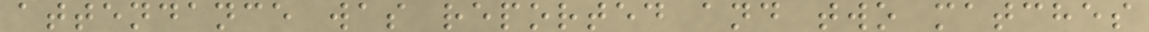attendance was reported and two matches
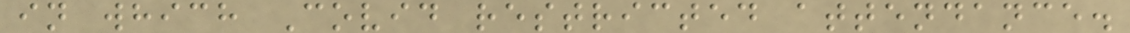in which Covid restricted attendance.
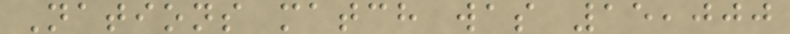Nations match was 15,000
